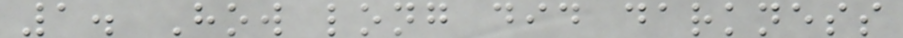1. How long did darkness
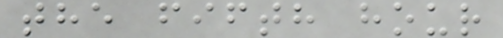the fifth hour
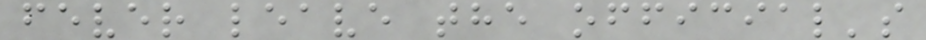fever leave the official's
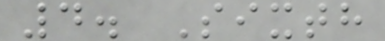4. Sixth
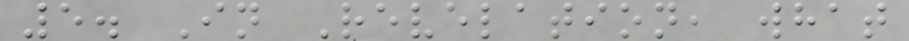5. In Revelation, what
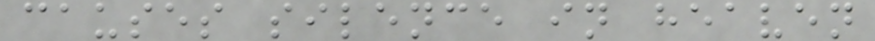causes silence in heaven
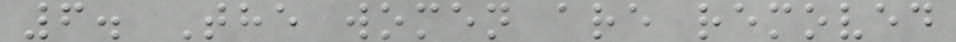6. The women are removed
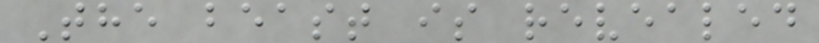The beast is revealed
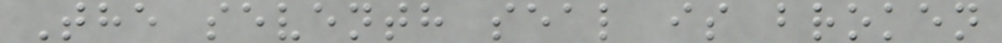The seventh seal is broken
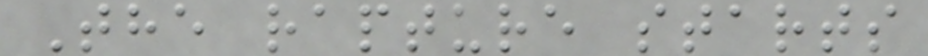The rapture starts
